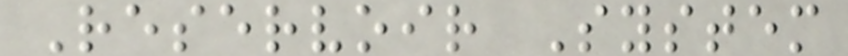Reservoir System
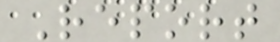Report
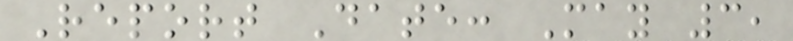Report Date: May 3,
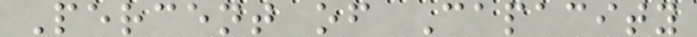Percent of Capacity
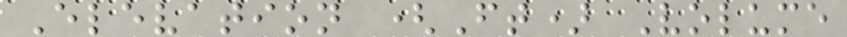Elevation (Ft) Volume
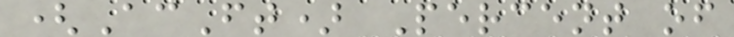(AcFt) Percent of
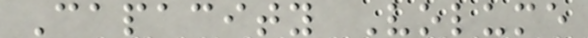Capacity Volume
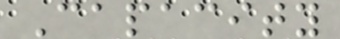Capacity
